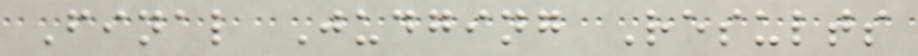Final Judging Results
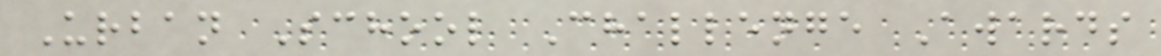Urban School Challenge Awards
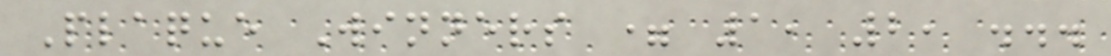Plaque Winners = 1, 2, ...
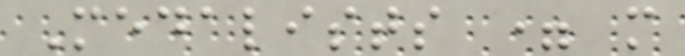Medalists = m
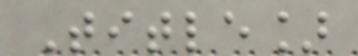Title]
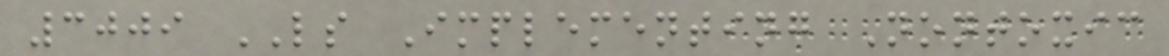3009 LS Implementing Nontoxic
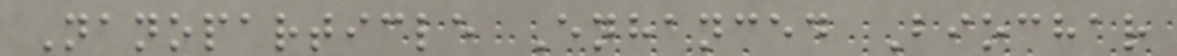Nanoparticle Enhanced Biochar
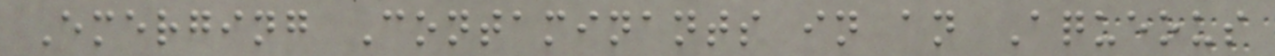Emerging Contaminants in an Aqueous
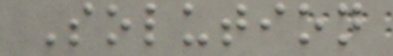Solution
